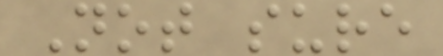Not sure
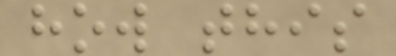how this
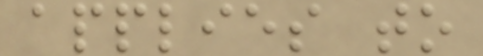applies to
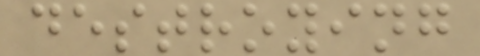destroying
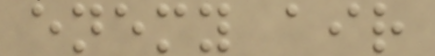enemy air
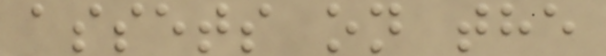assets on the
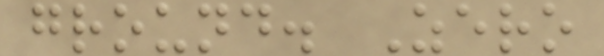ground. Zero
